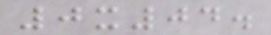0x04.
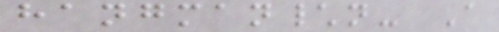hangman\n- A
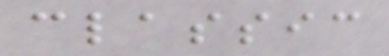classic
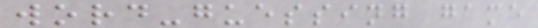word-guessing game
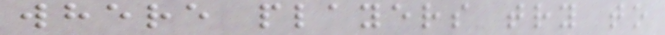where players try to
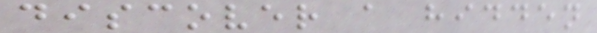discover a hidden
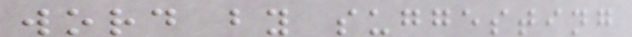word by suggesting
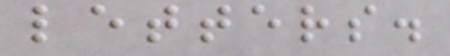letters.
